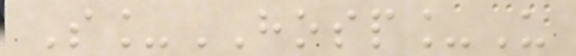S_HOSP_U
